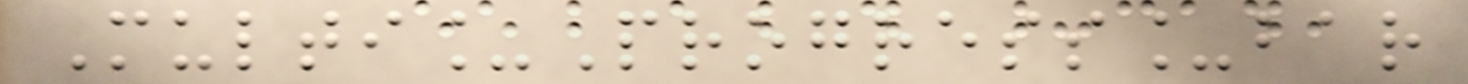Multi_Progress_bar
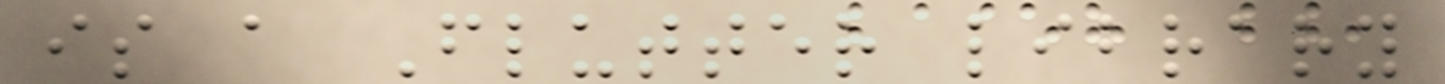is a Flutter library
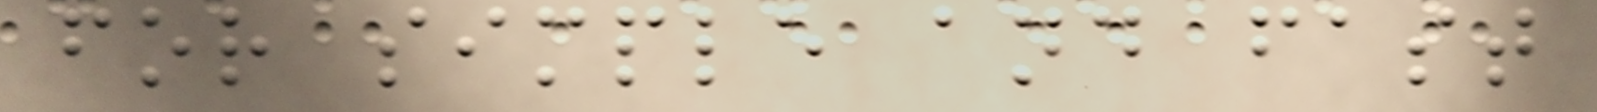for simple and fast
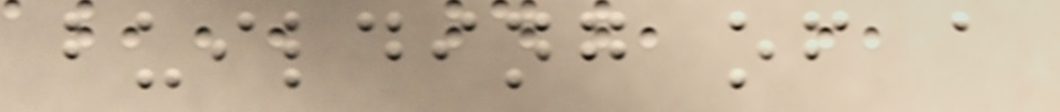building of a
